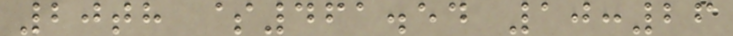20th $461.54 10:26
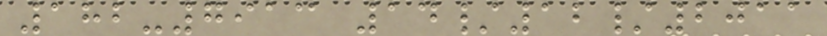182-7913 14/12/2011
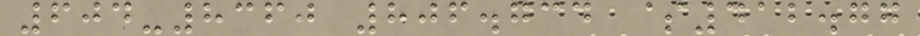604-8360 806.734 $412.77
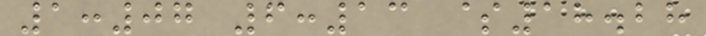1:07 6:13 $18.28
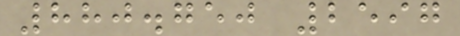880.750 2597
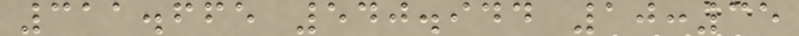311.665 540.944 10:35
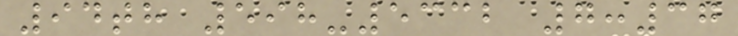94th 598-5332 7:37
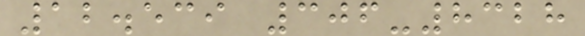12.539 306-8328
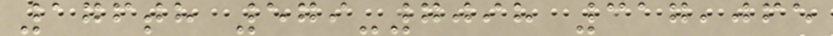176th 579-7098 317,065
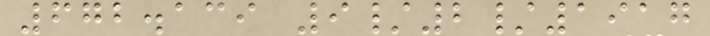672.139 9/2/1917
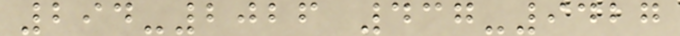294-2026 437-9427
